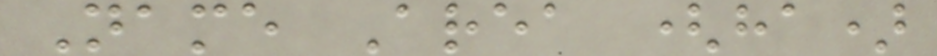Name Area (ha)
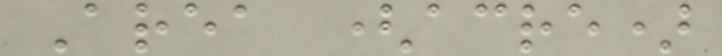Area (acre)
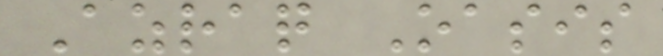Azraq Oasis
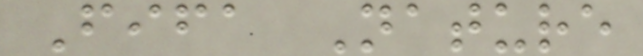Fifa Nature
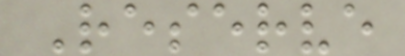Reserve
